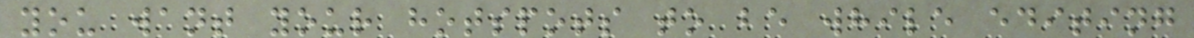you want your hotspots to be while editing
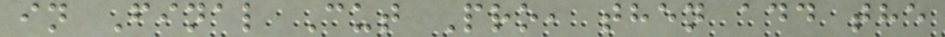in Final Cut Pro, then add the
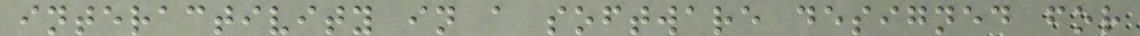interactivity in a software designed for
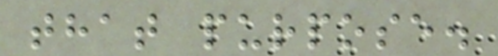that purpose.
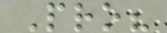Pro?
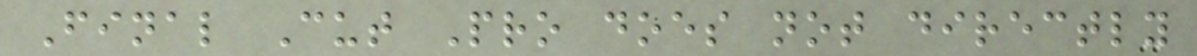Final Cut Pro does not directly
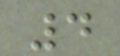4
